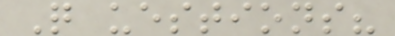Q uestions?
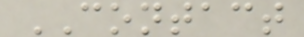CONTACT
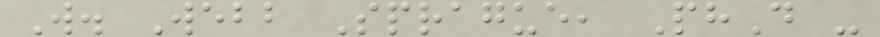W. Webb Sprague, PhD -
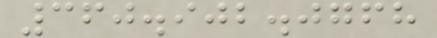360.902.0768
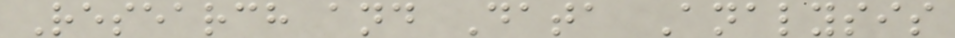Research and Data Analysis
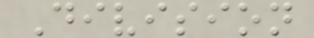Division
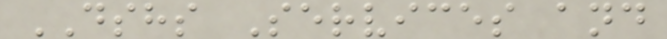DSHS Services and
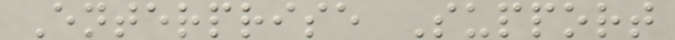Enterprise Support
